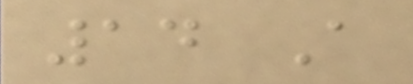14 A
